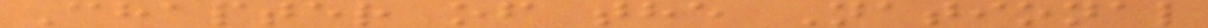Chapter of the National
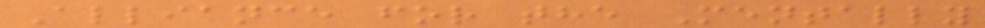Alliance for the Mentally
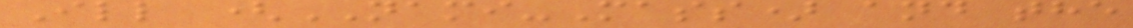Ill (NAMI-Mass) and the
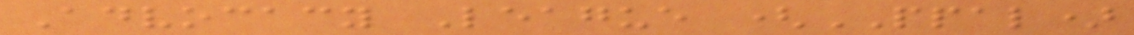Advocacy League (PPAL)
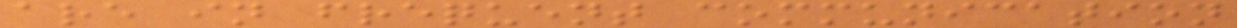are in frequent communication
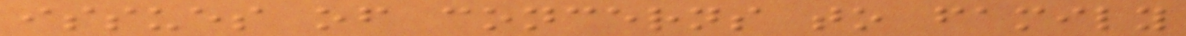issues of concerns to family
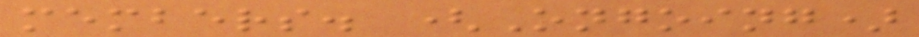members. (Ongoing)
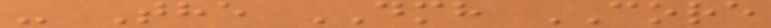- The DMH CORE
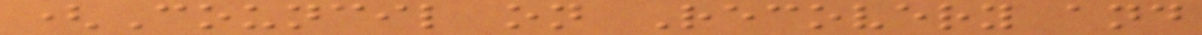(Council on Recovery and
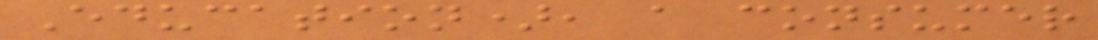Education), a consumer
